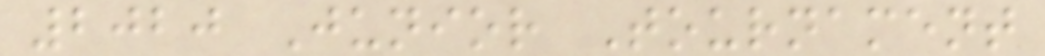2020 Junior Tournament
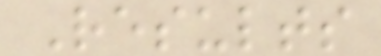Results
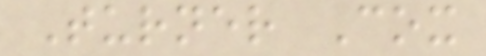Turner Cox
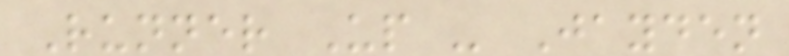Runner Up - Jayden
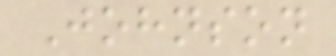Johnson
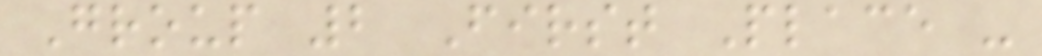Group 2 First Place -
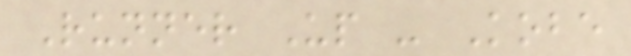Runner Up - Kobe
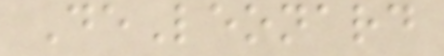DeLeonard
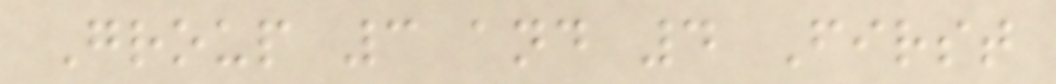Group 3 and 4 First
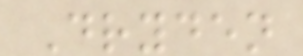Dryden
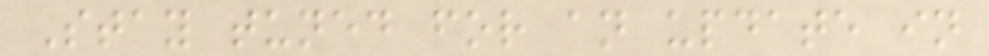Stay tuned for an update in
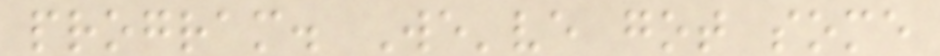program. We've got some
